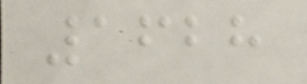1628
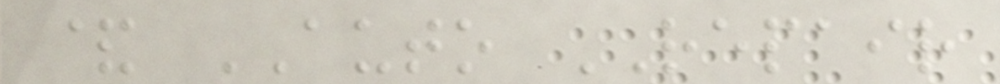& AUTO REPAIR
